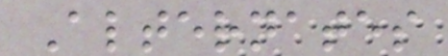Alternates
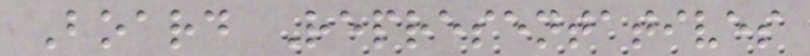Board Representatives
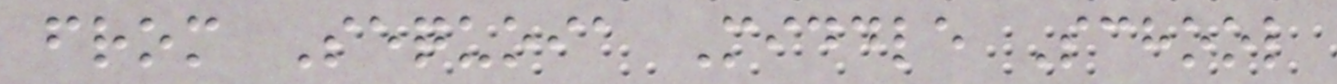from Sequoia Middle School
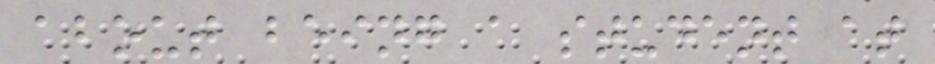about being a student at
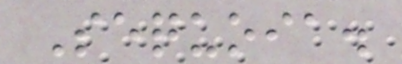Sequoia.
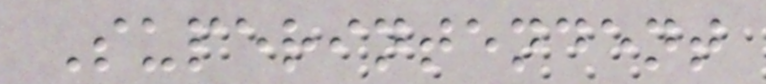Superintendent
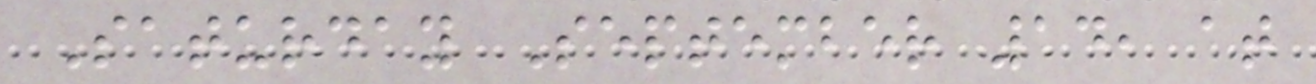Saturday September 14, at
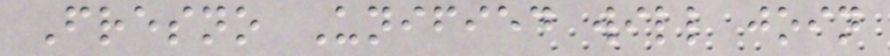Fresno Unified will join
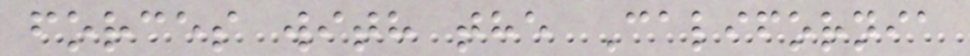forces with the California
